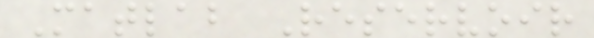Matlab Reservoir
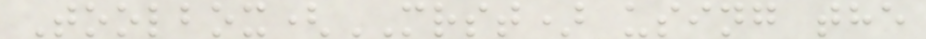Toolbox(MRST) using the
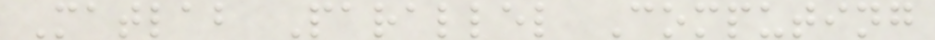Matlab Parallel Computing
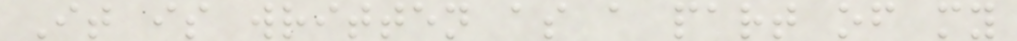It is written as a part of my
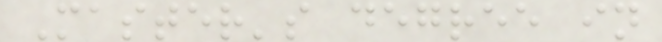Master's degree in
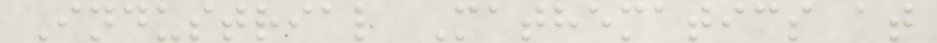Industrial Mathematics at
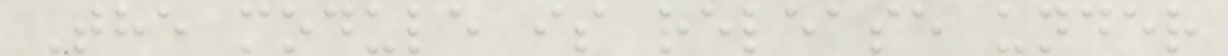The module is release under
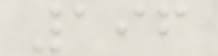196
